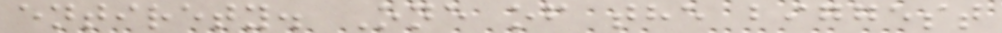entirety. One of the biggest
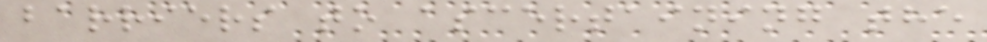barriers to ascertaining the
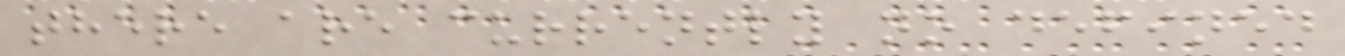there are currently no defined
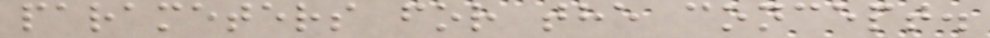parameters for the concept.
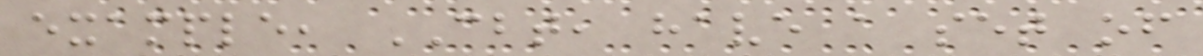example, CBT, have a set of
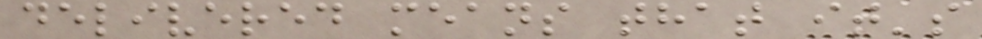delivered means that it's
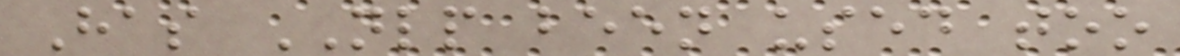Has NLP been used too
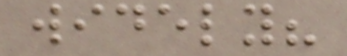widely?
